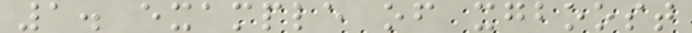1. example of xgboost
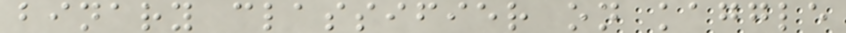binary classifier on kaggle
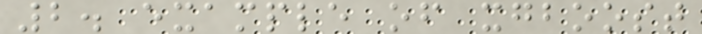2. example of xgboost
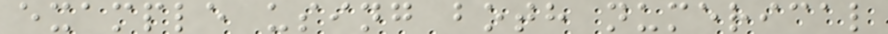example using both numerical
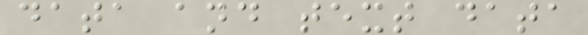data and text data
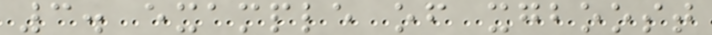3. example of xgboost
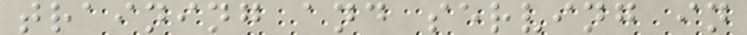training and serving in
